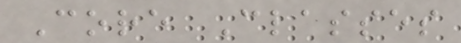Core Classes
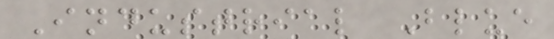Industrial Blue
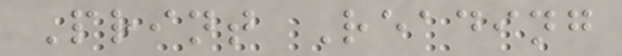Print Reading
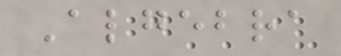Algebra
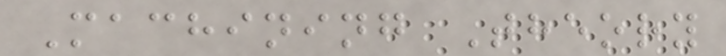Machining Theory
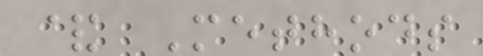& Methods
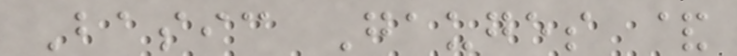Basic Gauges &
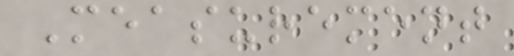Measurement
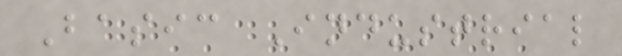Basic Industrial
